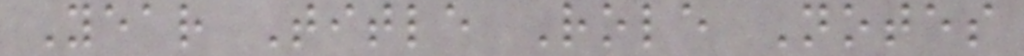Year Title Role Notes
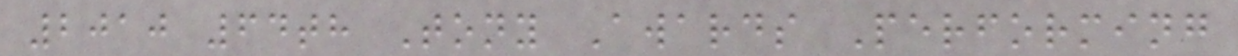2010 64th Tony Awards Performing
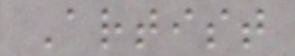Artist
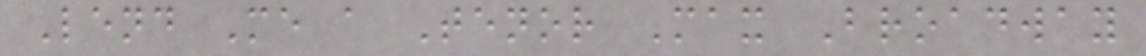Lend Me a Tenor Max Broadway
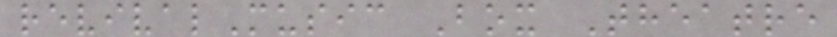revivalMusic Box Theatre
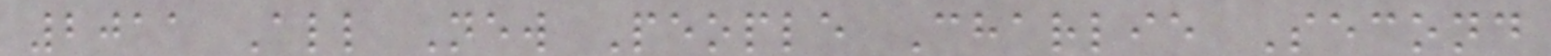2011 All New People Charlie Second
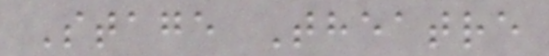Stage Theatre
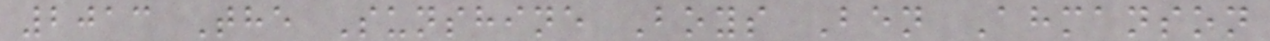2013 The Sunshine Boys Ben Ahmanson
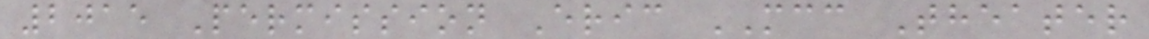2015 Permission Eric MCC Theater
